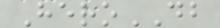HeroDB
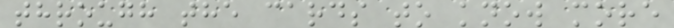through the cards to know more
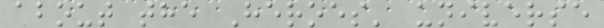about the Heroes' universe
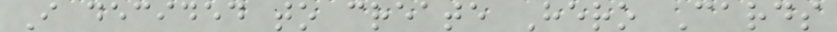I decided to create Hero Cards
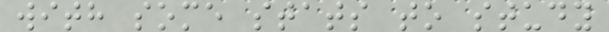with some stats to study
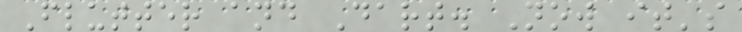Flutter and Dart. Now it's
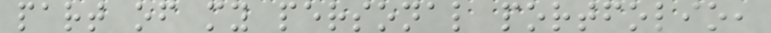part of my personal portfolio,
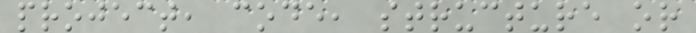project, code, structure or
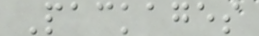Packages
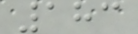183
